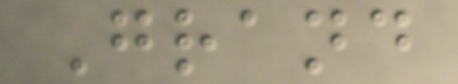Grand
